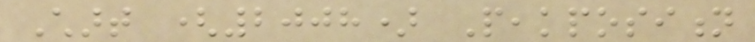Chart (2008) Peakposition
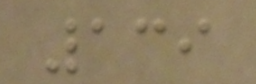139
